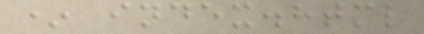* index.html
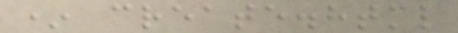* create.html
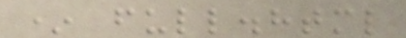* full.html
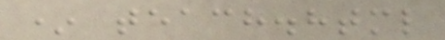* teach.html
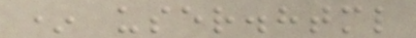* user.html
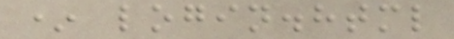* login.html
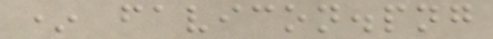* favicon.png
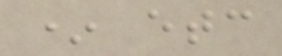* etc
